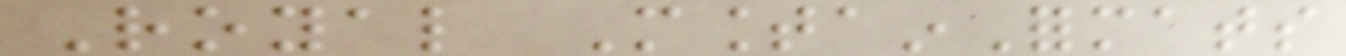Royal MountainFormats
